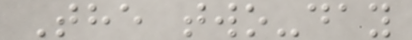The two-day
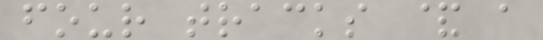four tracks & a
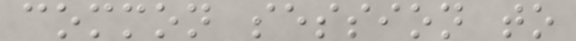common session to
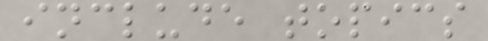include topics
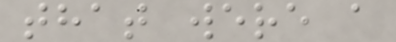that were a
